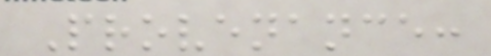Provenance:
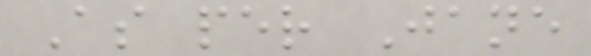As per Jane
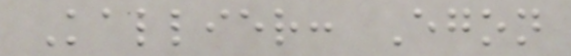Kallier: Egon
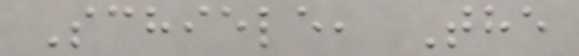Schiele, The
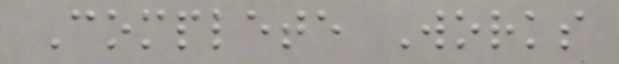Complete Works
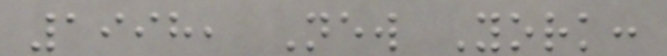1998, New York:
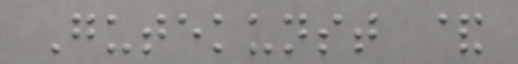Gutekunst &
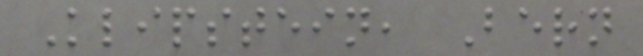Klipstein, Bern
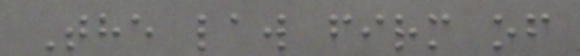The law firm of
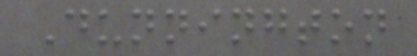Dunnington
